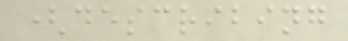(describing
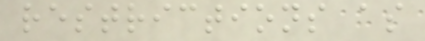restrictions as
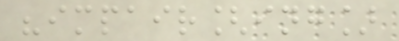"impair[ing]
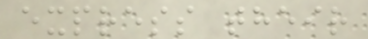express their
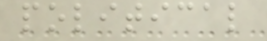political
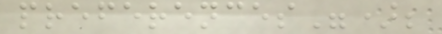preferences");
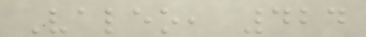Valeo, 424
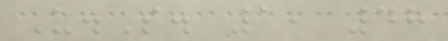U.S. 1, 48
